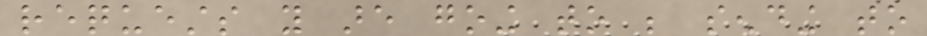requests you are going to be sending to
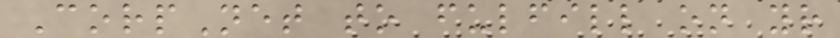CorpNet to fulfill on your
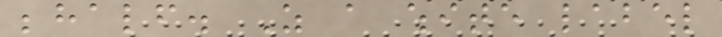behalf. As a white label
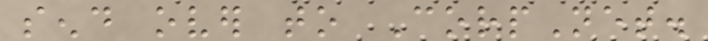send over to CorpNet.
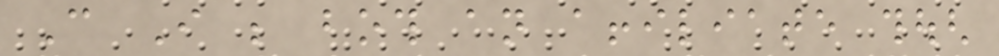Can I be both an affiliate though
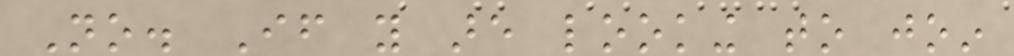No. If you are looking to join
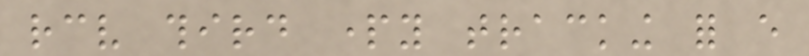receive third party tracking for every
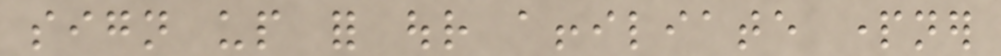sign up for our affiliate partner
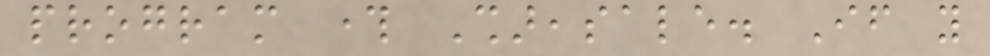program through Shareasale. If you
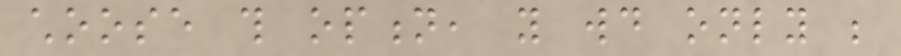choose this option, you would only be
